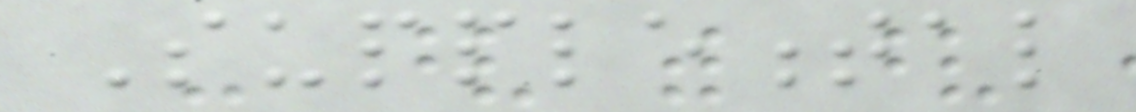Supplemental
